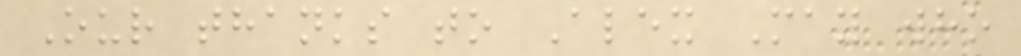Our thanks to Alex May who
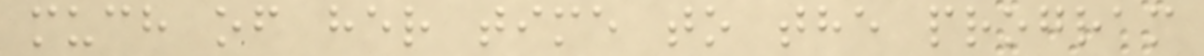much of her time to the program
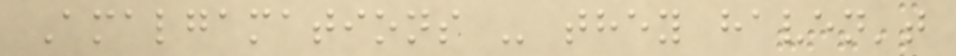Amalgamations - they haven't
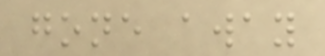gone away
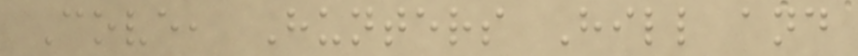Cove, Hunters Hill and
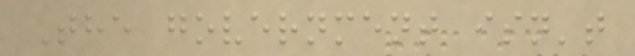The government isn't
